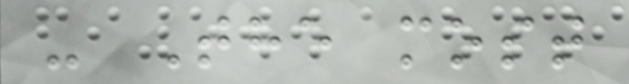- The most
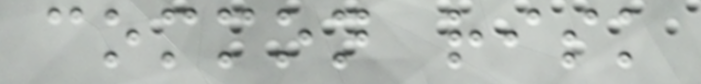common risk
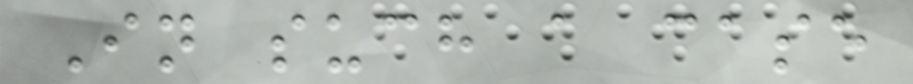In such a case
